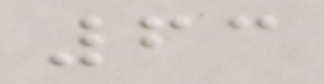63
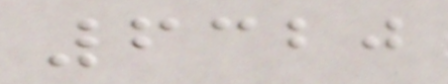6320
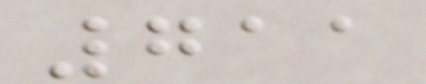711
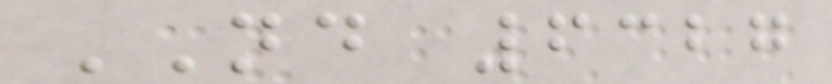ND 6327
